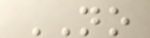NO
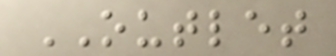OUTLET
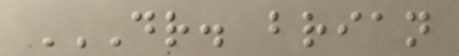DR. BRIAN
